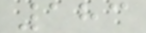183
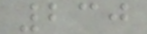230
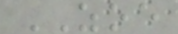ZOE
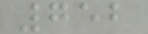752
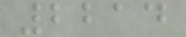2214
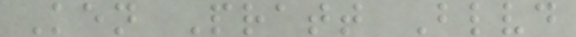Ken Pratt Blvd
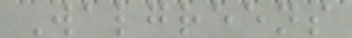Walgreens
